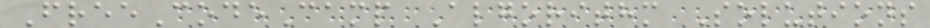FreeCodeCamp Algorithm Solutions
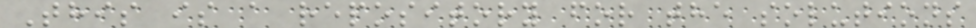This is a repository for the solutions
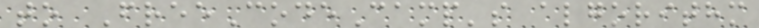to FreeCodeCamp's algorithm
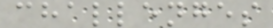challenges
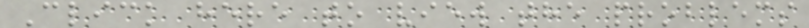Click here to view the problems
